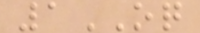1OQ
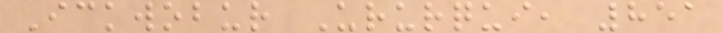Ickwobur Ururqui, 851
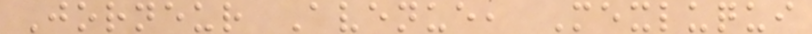Jorneur Avenue, Mexluqui
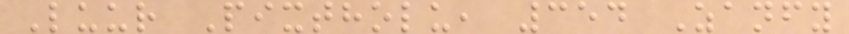Luur Pixtholu, 354 Zanfy
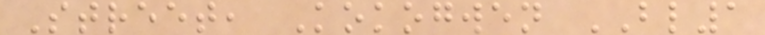Street, Kokogwen BL1
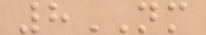8NM
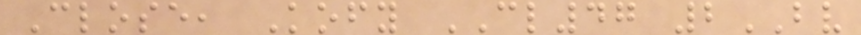Close, Kofy CL47 2BV
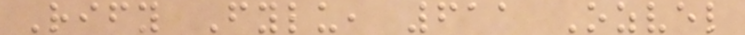Rify Fylu, 611 Ozvel
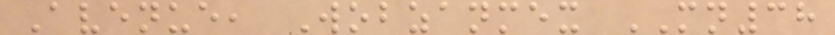Avenue, Wobzanmex MN38
